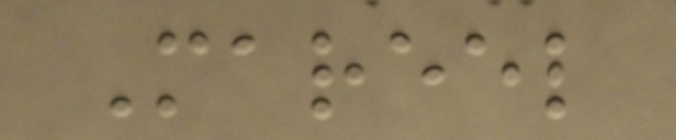Mareel
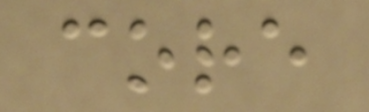core
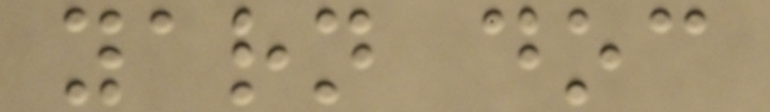yarn doc
